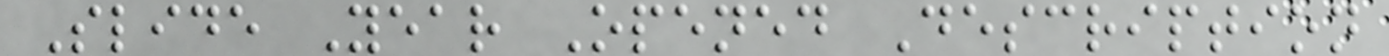Slide Year Opened Description
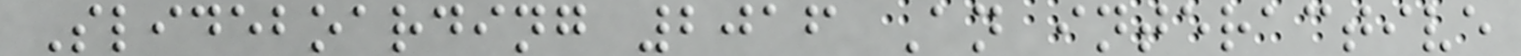Slideboarding 2016 An interactive
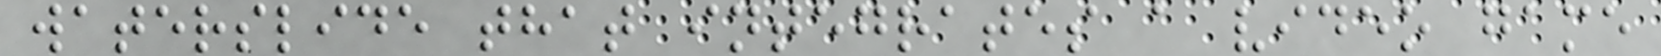waterslide that integrates a video game
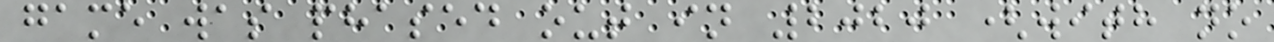game was phased out in 2020 (with no
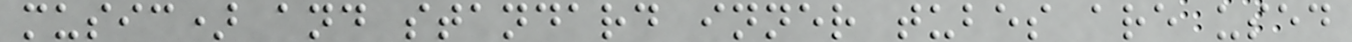music) and standard inner tubes are used
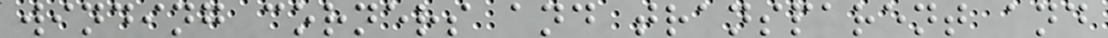winding corners and transparent and
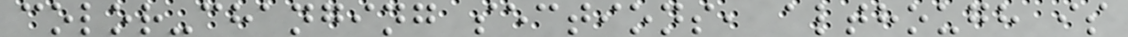color-changing sections, although is
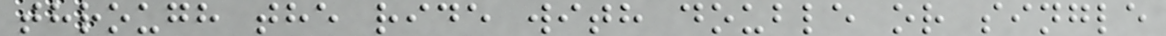through the ride with double or single
